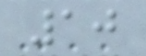10
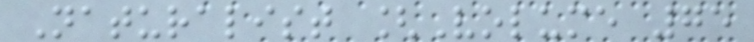Naturalist [Volume 75
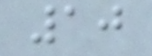10
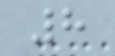8
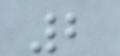2
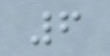6
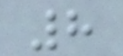8
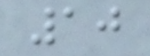10
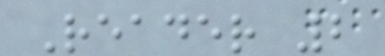Reader 2
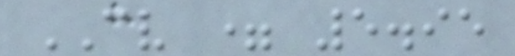CV = 5.95
